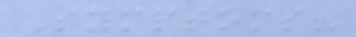Symptoms?
